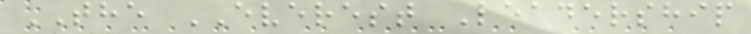THE EVEREST Leadership
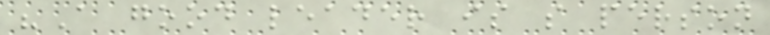"A good leader is s person
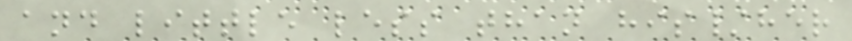and little less than his/her
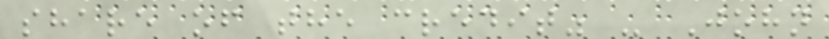share of the credit" - John
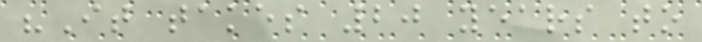"It takes 20 years to
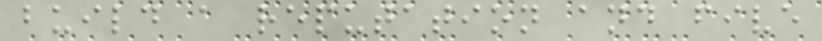build a reputation and five
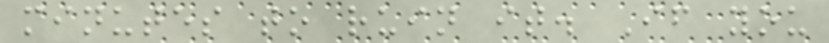minutes to ruin it. If you
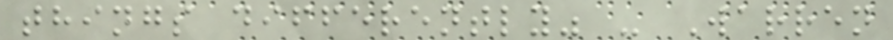things differently" - Warren
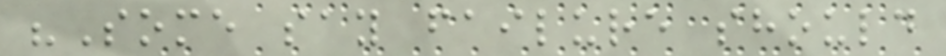"Some say failure should
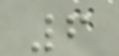6
